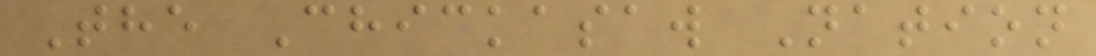The Chickasaw Nation
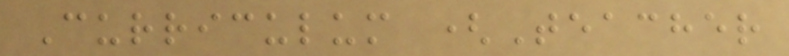Curriculum (Teacher
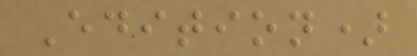Edition)
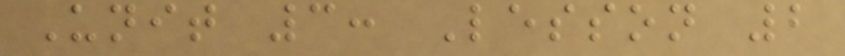Unit 3: Lesson 2
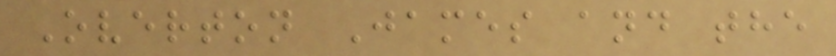Overton James and the
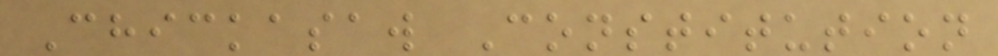Chickasaw Constitution
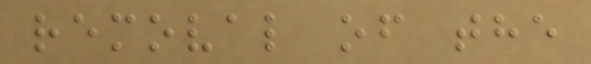removal of the
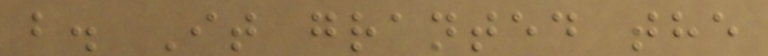b. It granted the
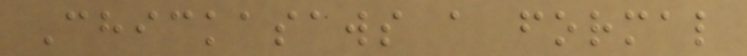Chickasaws a formal
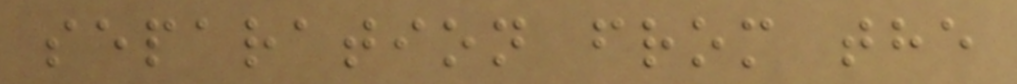separation from the
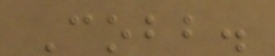Cobb.
